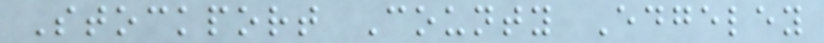Stockport County Edgeley
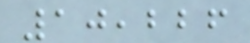10,226
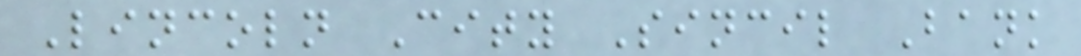Lincoln City Sincil Bank
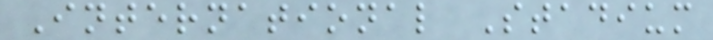International Stadium
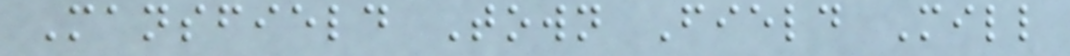Mansfield Town Field Mill
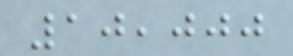10,000
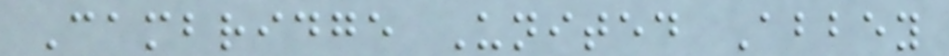Cambridge United Abbey
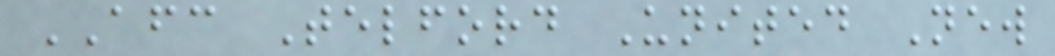AFC Telford United New
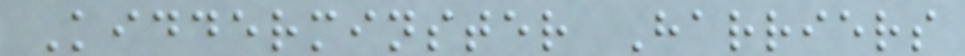Kidderminster Harriers
